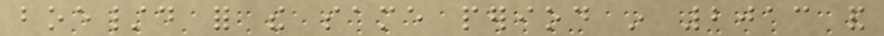boe/d for the same period in 2013 and
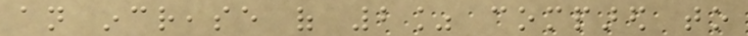an increase of 2% compared to
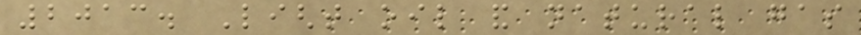2013. Light oil and natural gas
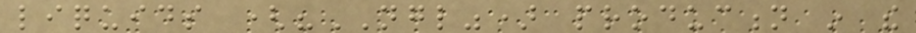liquids ("NGL") production in the
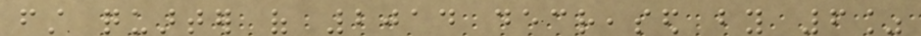first quarter of 2014 decreased by 6%
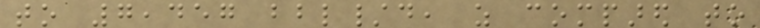to 7,457 bbl/d, as compared to
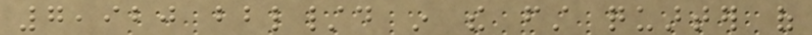7,920 bbl/d in the first quarter of
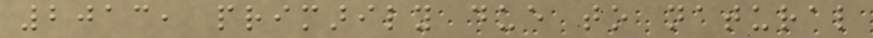2013, primarily due to natural
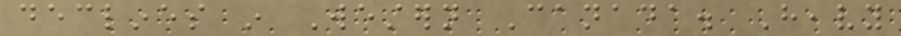declines in Western Canada. Heavy
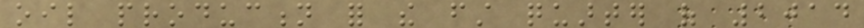oil production for the first quarter of 2014
